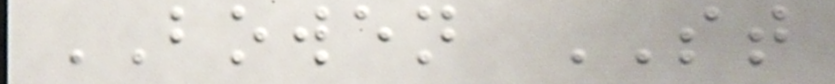BOWEN ST
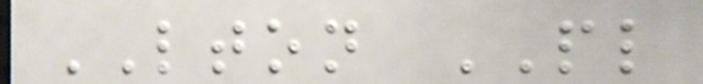LTON PL
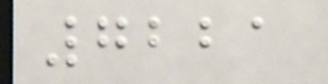7221
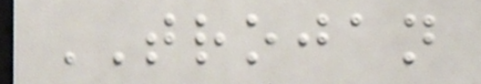TROJAN
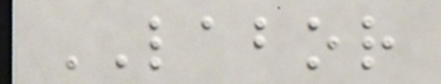LABOR
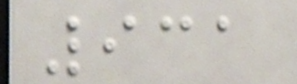931
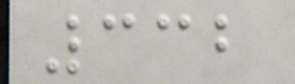332
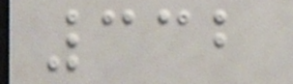332
